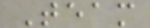Team
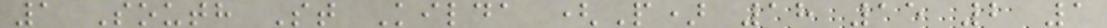1 South St Kilda (P) 18 15 2 1
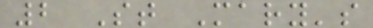2 St Mary's
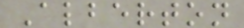Alberton
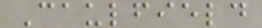Caulfield
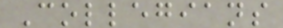Collegians
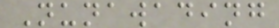Nunawading
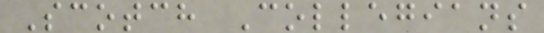Scotch Collegians
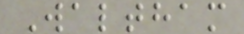Waltham
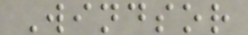Windsor
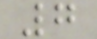7
